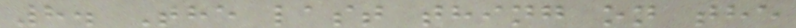8. The last thing on the
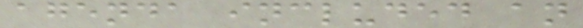agenda included an
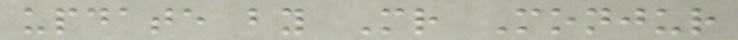update by Mr Monjur
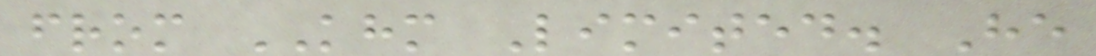from KHM Limited. He
